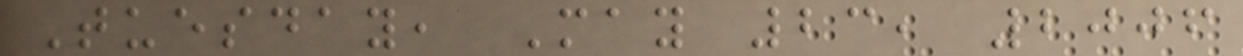Tuesday, May 23, 2006
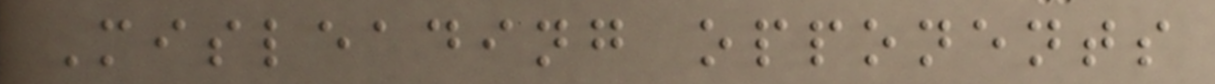Misleading opponents
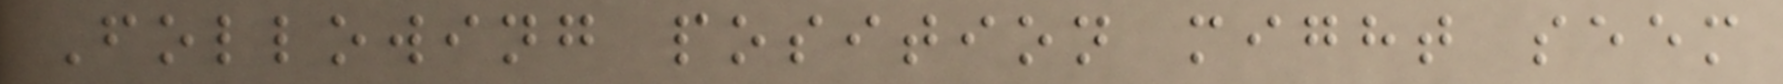Following position might seem
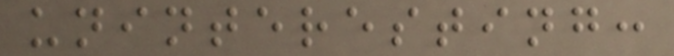uninteresting:
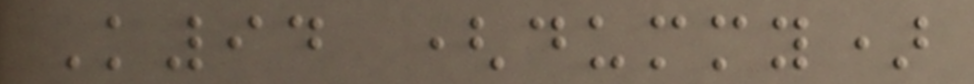K94 (dummy)
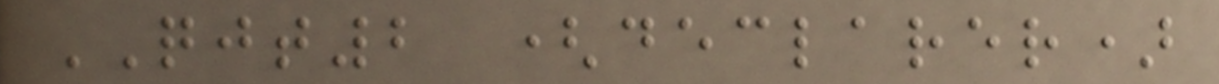QJT2 (declarer)
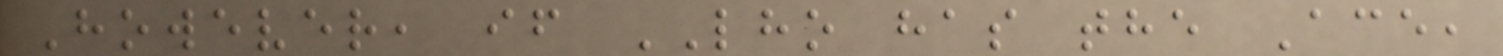However, if LHO has the Ace,
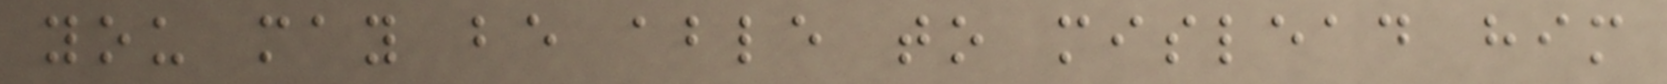you may be able to mislead him
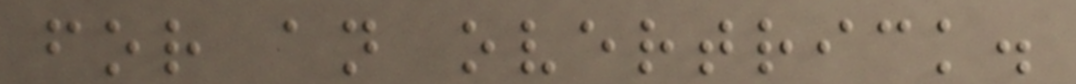for an overtrick.
